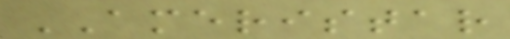AMERISTAR
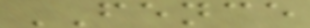FENCE
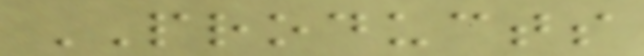PRODUCTS
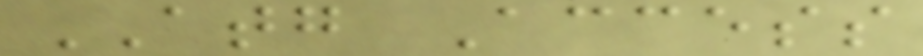ATG Access
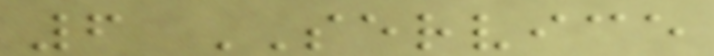6 SERVICE
